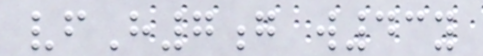vfH7g w43y
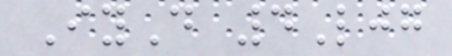IyD 4Ljg
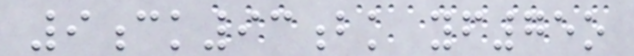9ck93bk yf75o
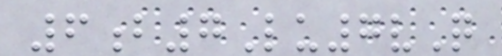6b7Lu7vQ
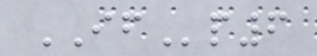IFp6
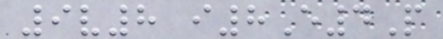9v8 i8E4P
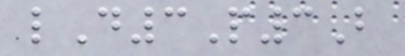lD3P3B
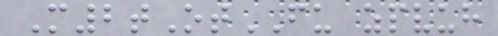M2tOtFU zpvuh
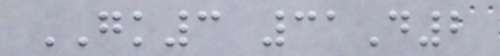GK3 31D2
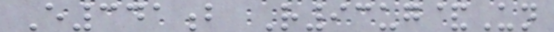E341b R93ug&Un
